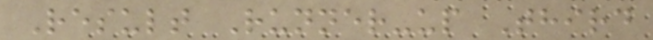Result Runner-up Third
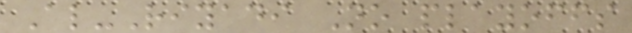Al-Riyadi No playoffs
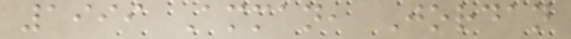1999 Amman, Jordan
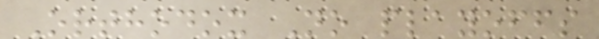Orthodox No playoffs
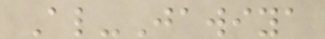Al-Jawiya
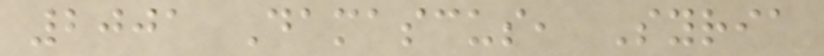2001 Damascus, Syria
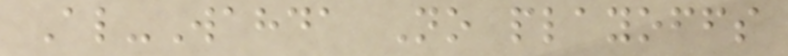Al-Wahda No playoffs
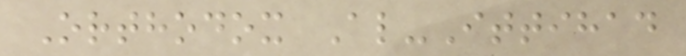Orthodox Al-Ittihad
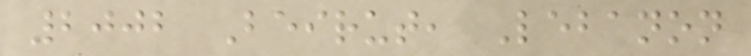2002 Beirut, Lebanon
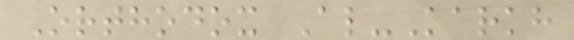Orthodox Al-Karkh
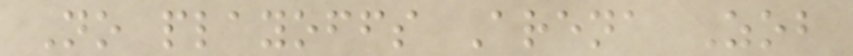No playoffs Arena Zob
